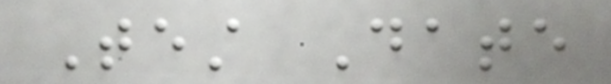Test Date
